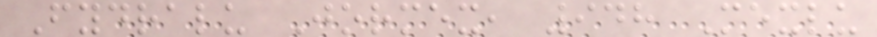Fydralu Jormex, 948 Mexlu
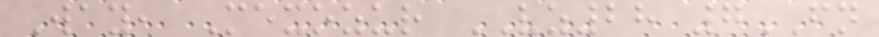Way, Mexozur VZ28 7FN
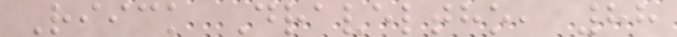Riick Draveltho, 88
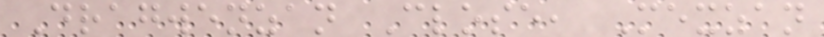Dragwenzan Close, Mexzan
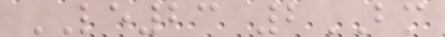LE23 2BM
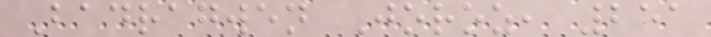Badragwen Joroz, 251
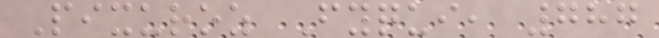Pixuroz Fyqui, 787
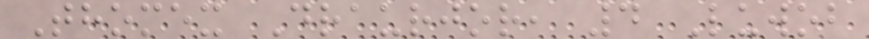Thomex Draurjor, 4 Luwob
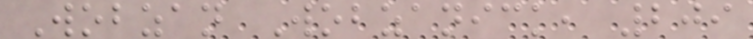Wobzan Wobzanick, 209
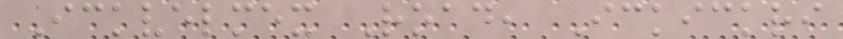Ickvelmex Road, Ickickri
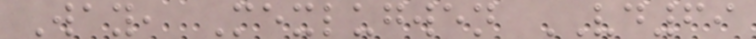Way, Mexlugwen VD69
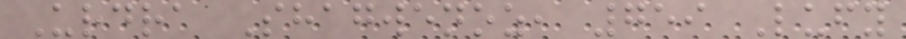Urdra Shagwenoz, 759 Lufy
